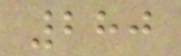280
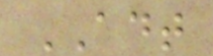ADT
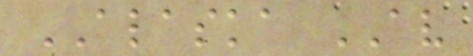ALASKA AV
